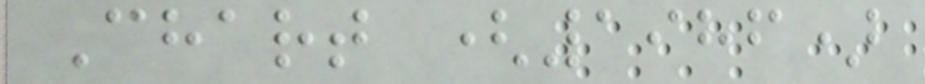Chart (1986)
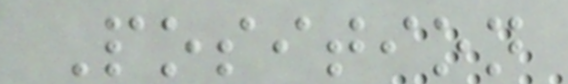Position
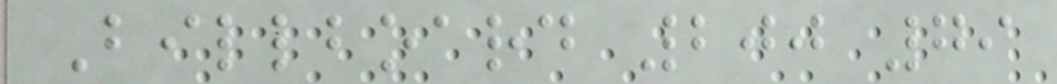Billboard 200 79
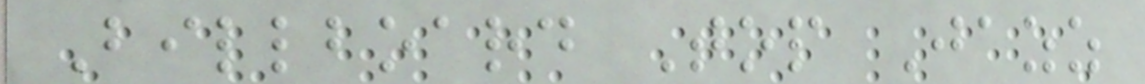Billboard Top Jazz
